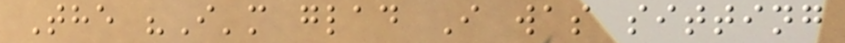The "I'm glad I was sitting
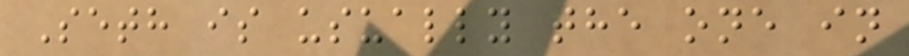Seth is usually the one in
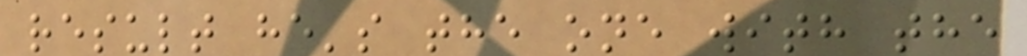result he's the one with the
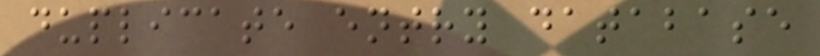duplicate entry database
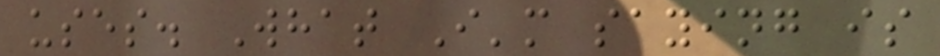uses. What I'm saying is
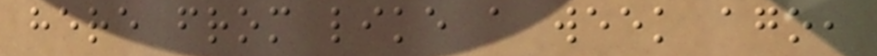here from like a week ago,
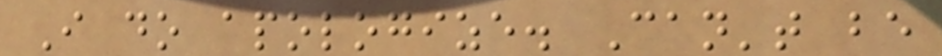I do apologize. Can't be
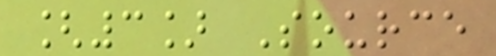[3] Source
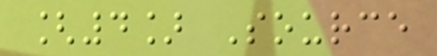[4] Source
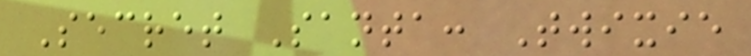Secret Santa: Twixie
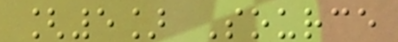[5] Source
